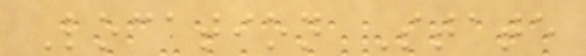Location State
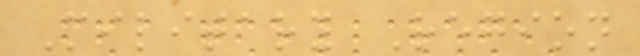Military Region
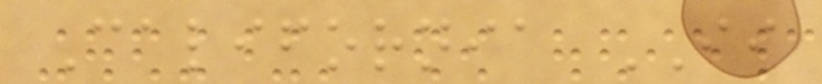California II
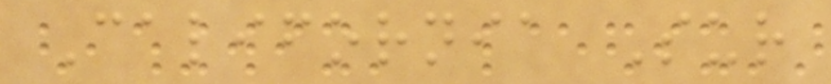California Sur
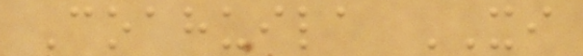Coahuila XI
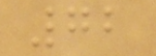72
